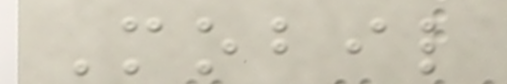Mobil
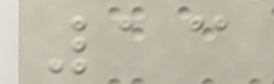13
